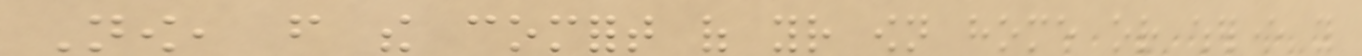Now, from the comfort of your own home or wherever you
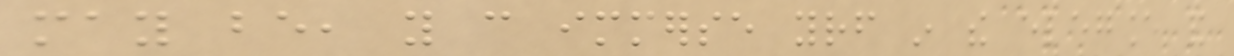may be, you can immerse yourself in the elegance and
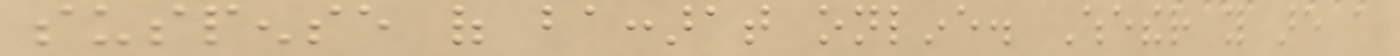suspense of baccarat online. Whether you are a
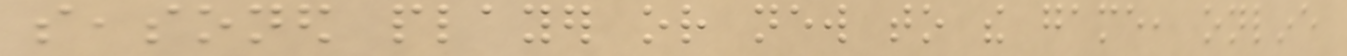seasoned player or new to the game, online
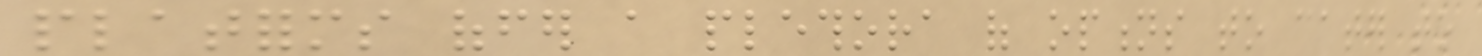platforms offer a plethora of options to cater to
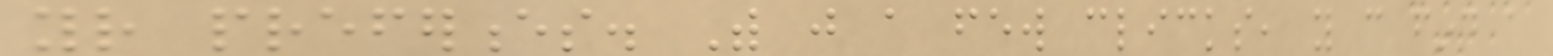your preferences. With just a few clicks, you can find a
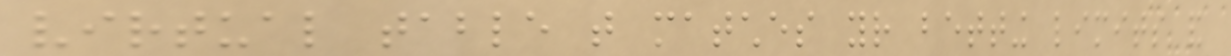virtual table that matches your betting limits and
